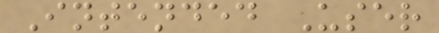Intended User
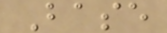Base
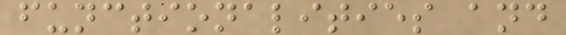functionalities and
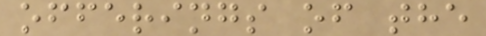offerings of the
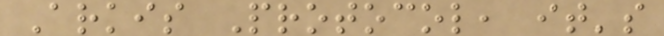Arkis Protocol, it's
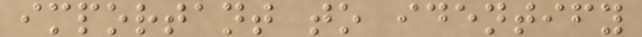important to identify
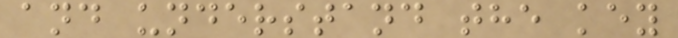and understand the key
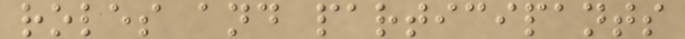roles and participants
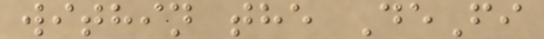within the DeFi
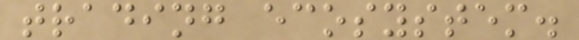trading ecosystem.
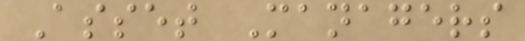Asset Managers
